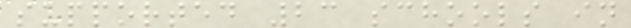supported 23 schools in
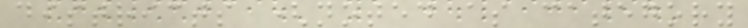districts (noted as category
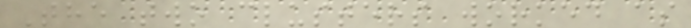The two clusters worked as
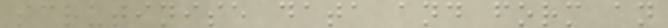scrutinise data and form an
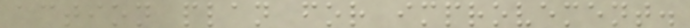action plan for improvement.
